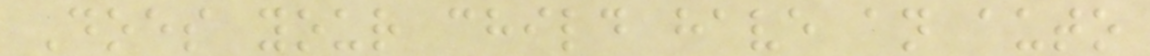Does your child have an auto
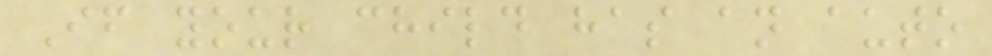If your child has an auto
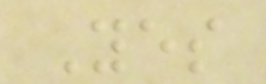Yes
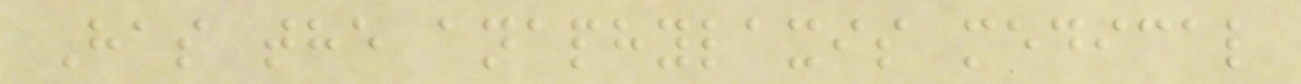Has the anaphylaxis medical
